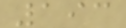193
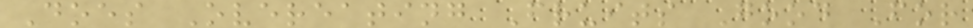Does Overeating Fruits Good For
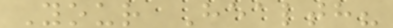Your Health?
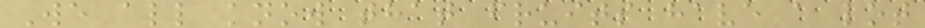We all know that fruits have a lot
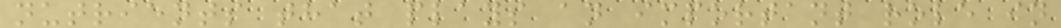nutrients that plays an important role in
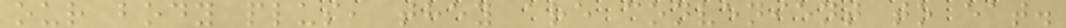our body plus, they are convenient to eat.
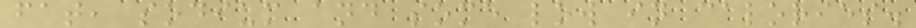fat, sodium and some low in calories.
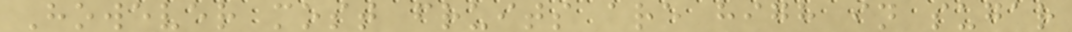However most fruits are high in sugar
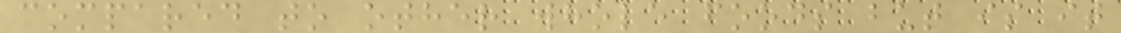compared to other whole foods but is it
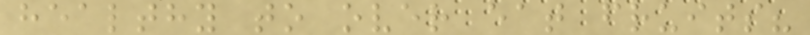healthy to over eat fruits?
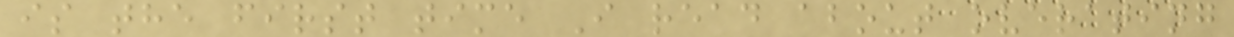is the first time I read about overating
